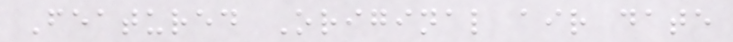Featured Original air date
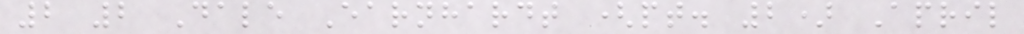2 2 Dale Earnhardt (pt. 2) April
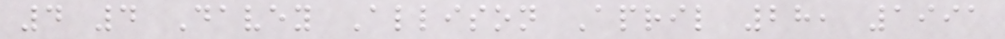4 4 Davey Allison April 28, 1991
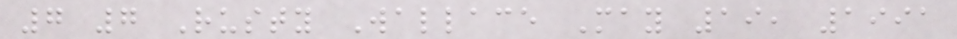7 7 Rusty Wallace May 19, 1991
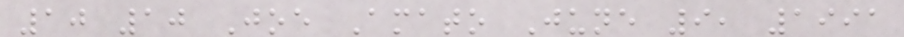10 10 Joe Amato June 9, 1991
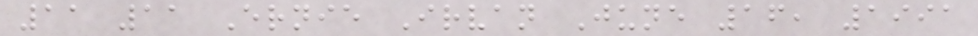11 11 Ernie Irvan June 16, 1991
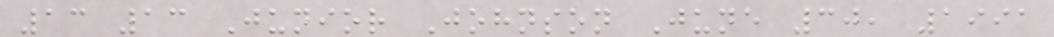13 13 Junior Johnson June 30, 1991
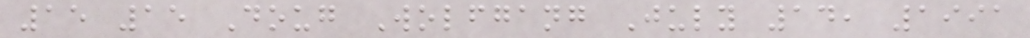15 15 Doug Wolfgang July 14, 1991
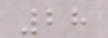28
